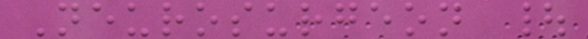Neurosurgeon |
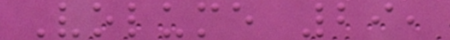Volume 29,
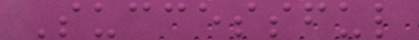Successful
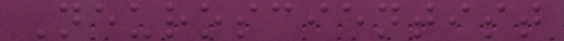Neuroscientist
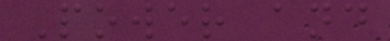Power and
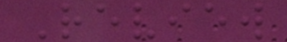Review
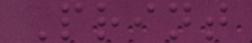Print
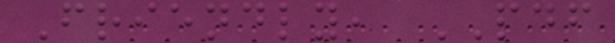Friendly, PDF
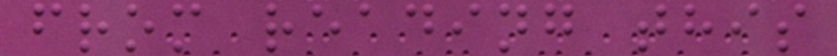from reading this
